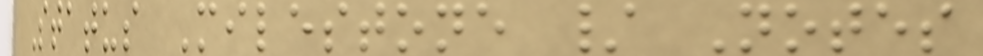Status Milestone / Notes
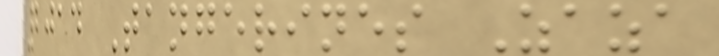2014 Tangerines Zaza
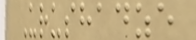Urushadze
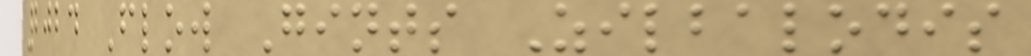2024 Flow Gints Zilbalodis
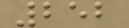252
